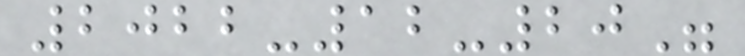2022-12-20"
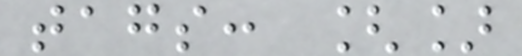tags: []
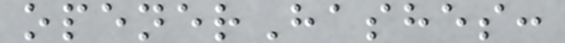openerHashes:
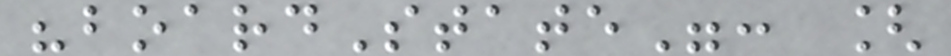"boardState": [
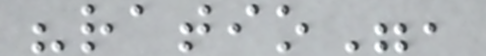"ratio",
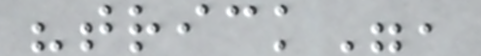"trick",
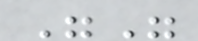""
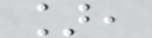],
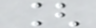[
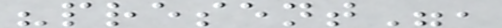"present",
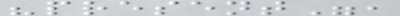"present",
